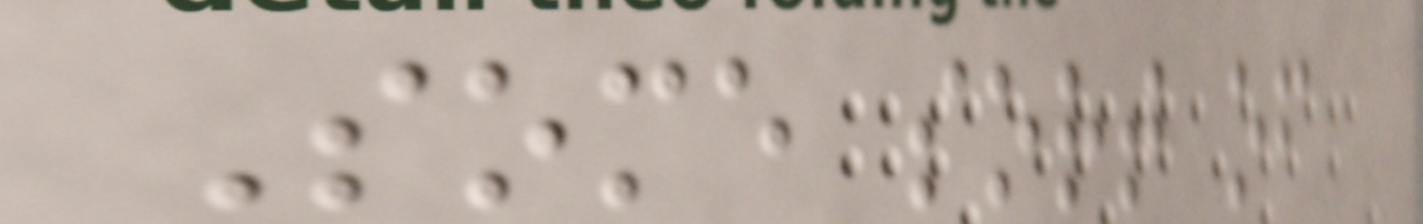Some sort of
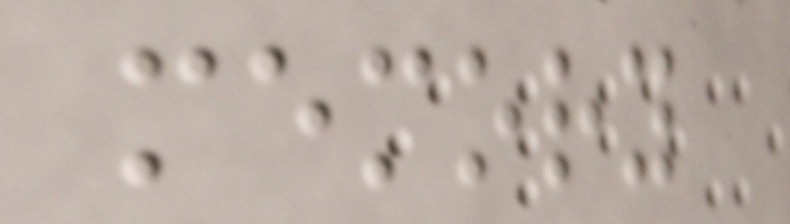memory
